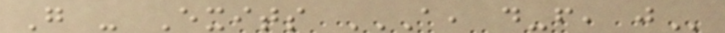G - Exits A, D-F, J
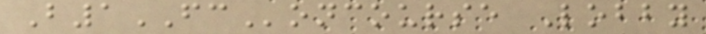B1FConcourse Lobby
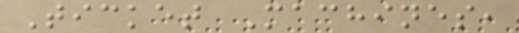Ticket Machines,
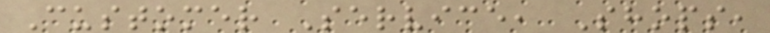Customer Service, Shops,
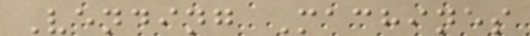Vending Machines
